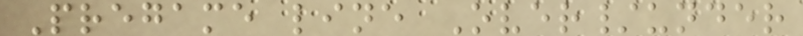Pregame line Over/under
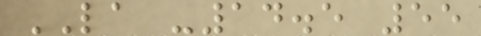LA -14.5 55
